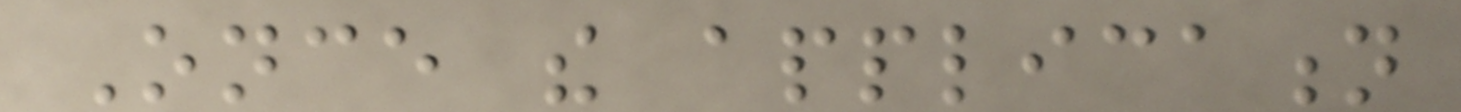Once the application
